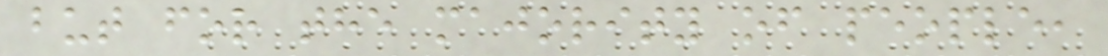but for the majority of people,
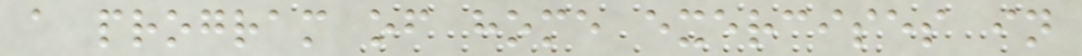a program of home exercises in
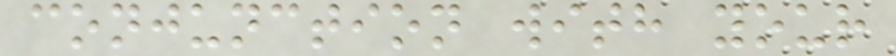conjunction with your
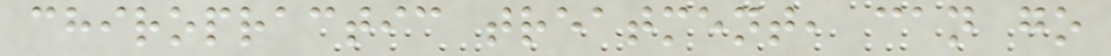chiropractic treatment, can go
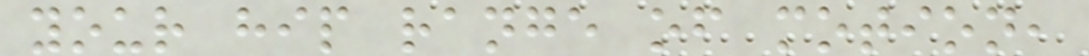your hip range of motion,
